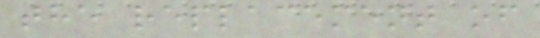the replacement of
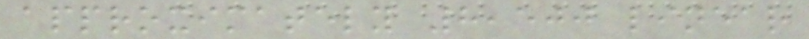approximately 8,500 linear
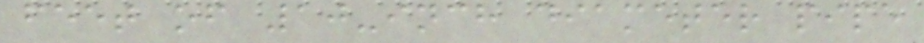feet of 10-inch diameter pipe
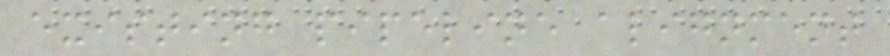existing pipeline alignment
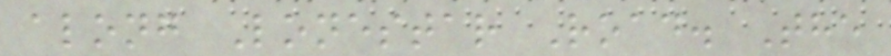along Lonestar Road. The
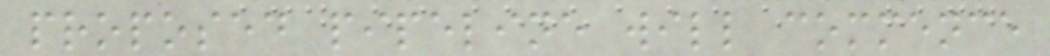proposed pipeline will commence
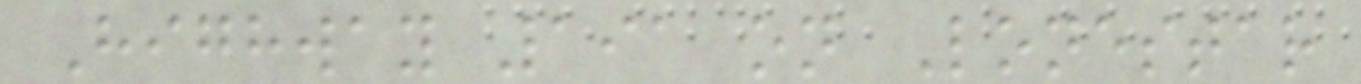Highway 191 on Lonestar
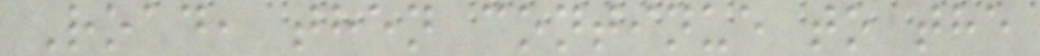Road, then continue to the
